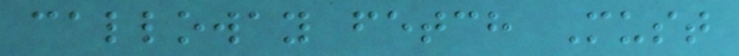calloway fetch Must
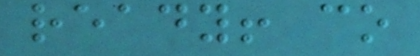ready! co
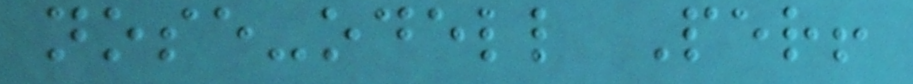nose-odell Per!
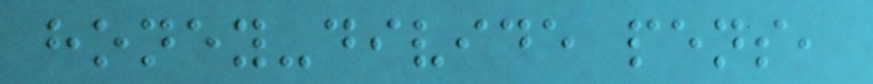honey-divide pens,
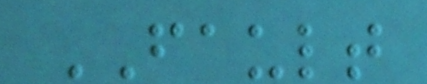FAULT
